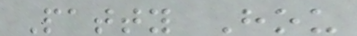Patty Hou
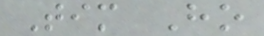Tim Ho
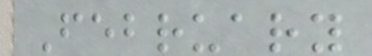February
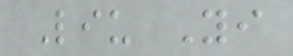Liu Yi
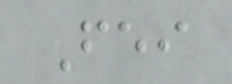Fei
